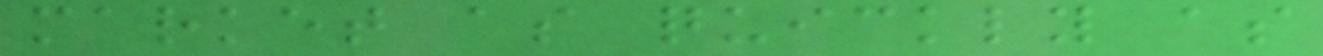market as quickly as
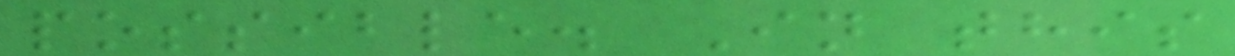possible. In this
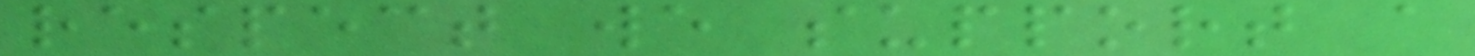respect we support a
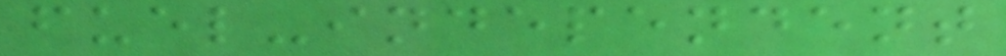fuel-independent
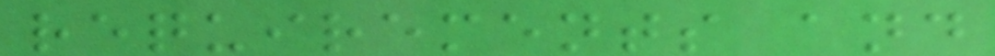requirements and
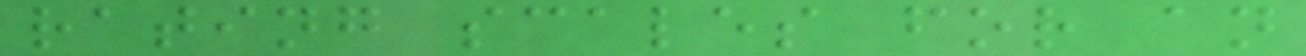rating scales for an
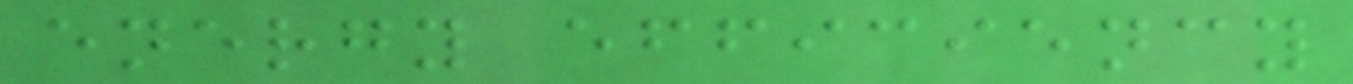energy efficiency
